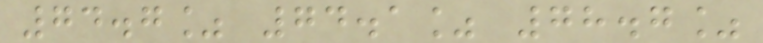74.7% 74.1% 78.7%
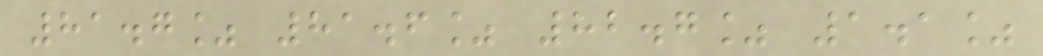81.7% 81.6% 82.7% 1.1%
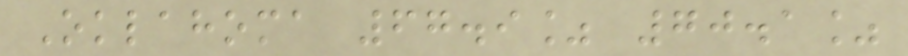Oklahoma 67.9% 70.1%
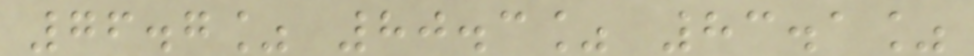76.7% 80.3% 83.1%
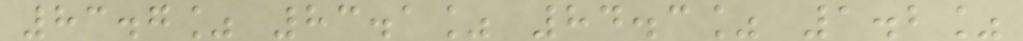83.7% 83.1% 84.3% 1.2%
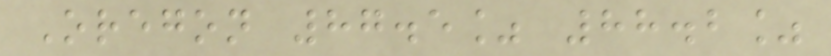Oregon 87.5% 88.2%
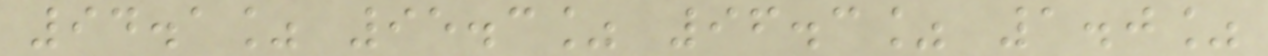94.1% 95.3% 96.3% 1.0%
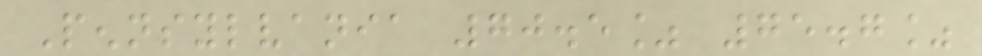Pennsylvania 70.5% 75.7%
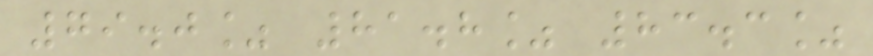79.0% 81.8% 83.3%
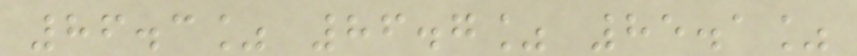86.3% 86.7% 85.1%
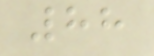88
